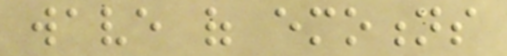wave of emotions
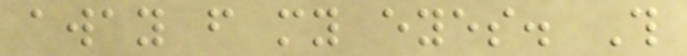away from my eyes. This
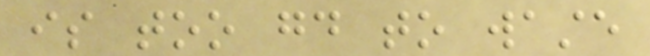is too good to waste
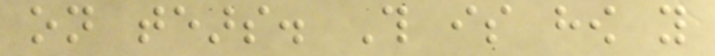on tears. This is how you
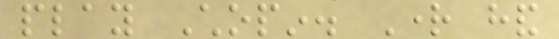play Chopin. Right hand
